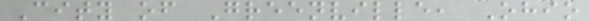City of Greenville, Ohio
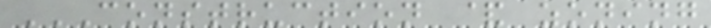CONSTRUCTION & ZONING
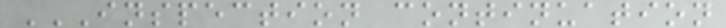INSPECTION CONTINUATION
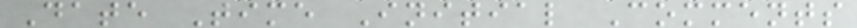Date Time Initial Comments
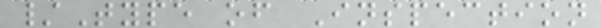/Type of Inspection
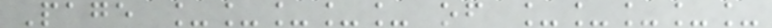Page _____ of _____
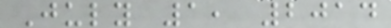July 1, 2014
